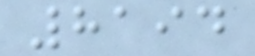8194
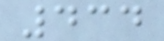434
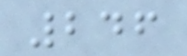246
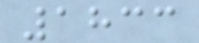1833
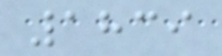1839
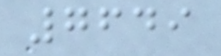7649
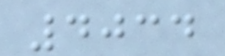4034
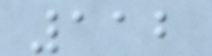112
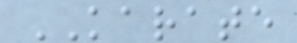KARATE
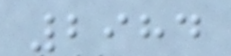2984
